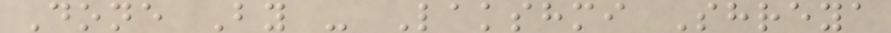Done By - Lakshmi Shreya
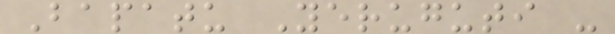Bapatu Yeruguti -
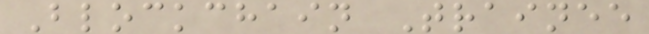Blockchain Trainee
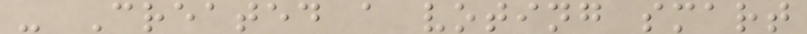- Created a voting smart
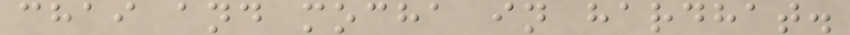chai and mocha in hardhat.
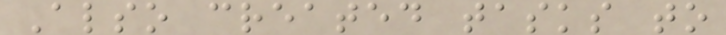Also created tasks to
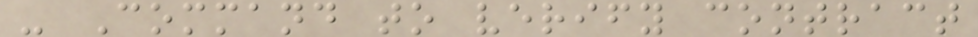- Command to verify contract
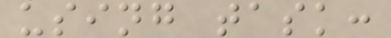using task:
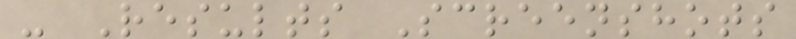- Results Screenshots
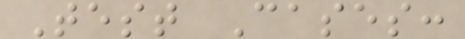Test Cases:
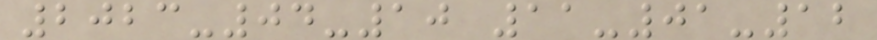2023-04-10 11-01-12
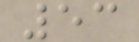53
